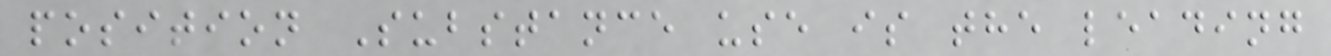position Substance use is the leading
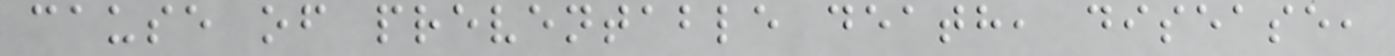cause of preventable death, disease,
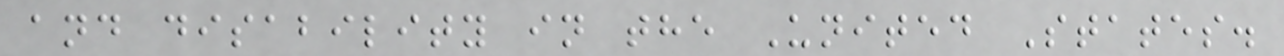and disability in the United States.
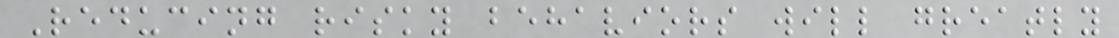Reducing risky behaviors will greatly
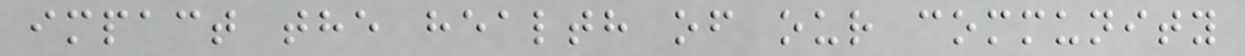impact the health of our community
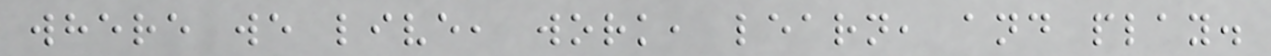where we live, work, learn, and play.
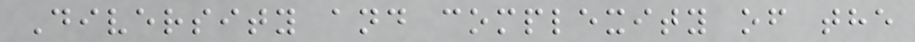Diversity and complexity of the
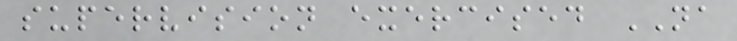supervision exercised NA
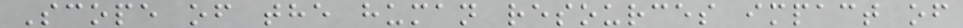Scope of the human resources impact of
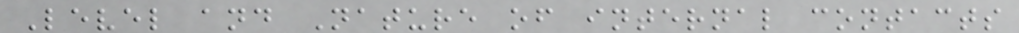Level and Nature of internal contacts
